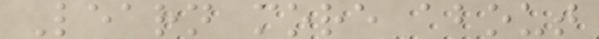Learn more about
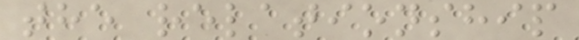the relationship
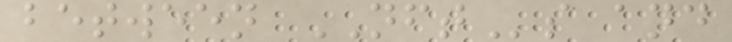between NFTs and
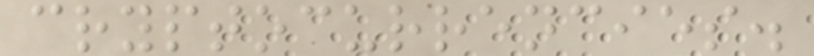cryptocurrencies.
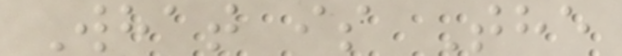What is The
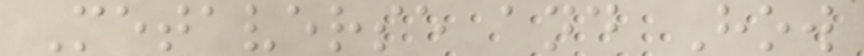Metaverse and How
